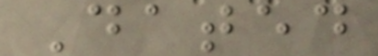Dated
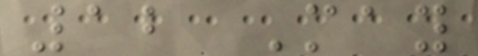12 May
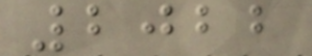2022
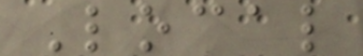Local
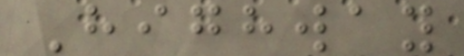Highway
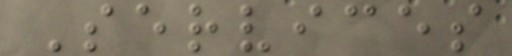Services
